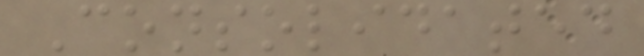Consolidated
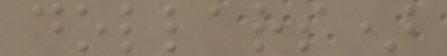dollars)
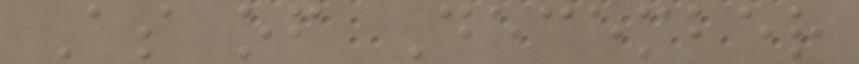As of December
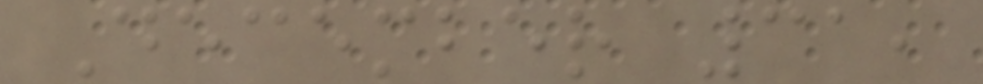December 31,
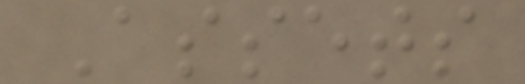Assets
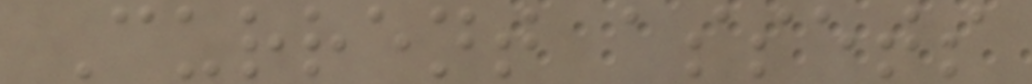Current assets
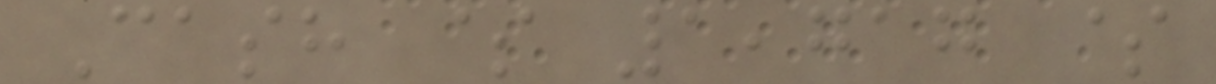Cash $ 1,717 $
